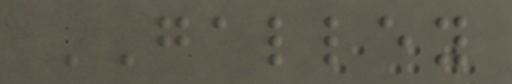GALLEY
